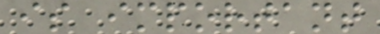is important
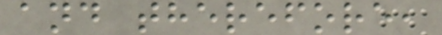and therefore,
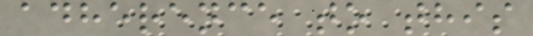adherence to this
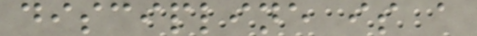discipline is a
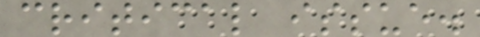critical issue.
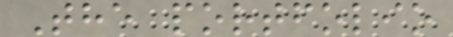The portfolio
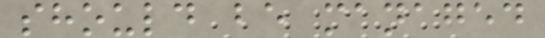should be managed
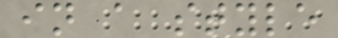in a style
